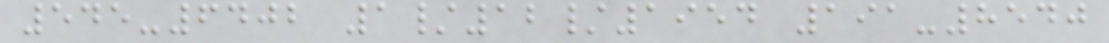545-6402 1/12/1954 191-8540
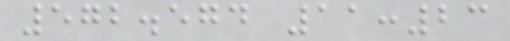572.574 11:23
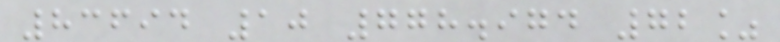83694 10 778.974 72%
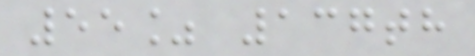55% 137th
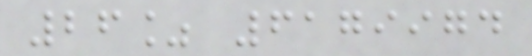26% 6179974
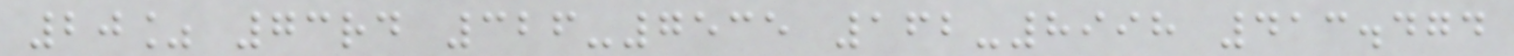20% 73rd 326-7535 162-8998 413.474
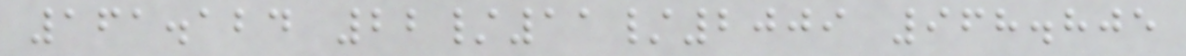161.124 22/11/2009 968.805
